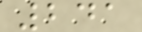241
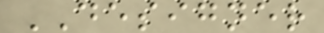DESIGNER
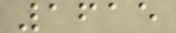1615
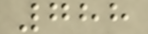788
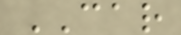CAR
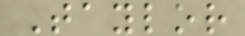Taylor
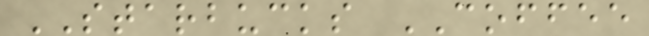STARBUCKS COFFEE
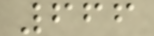666
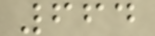664
